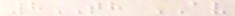8TH AV
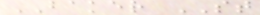BAKER ST
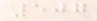507
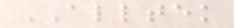ALLTEK
